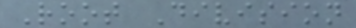Root Division
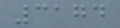3174
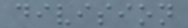division
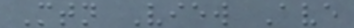Mtn View Ave
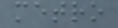metro
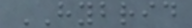HYBRID
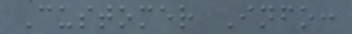Customer Info:
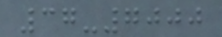37-7000
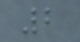2
